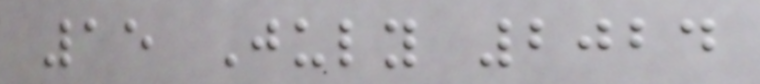15 July 2024
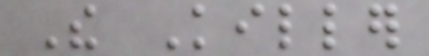The Killer
